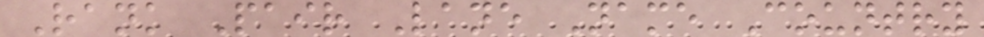Rank Pair Lane Name Country
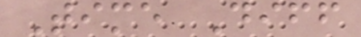Time Diff
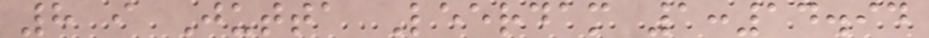8 i Jutta Leerdam 1:14.94
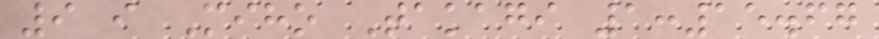9 i Miho Takagi 1:15.67
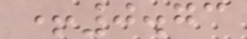+0.73
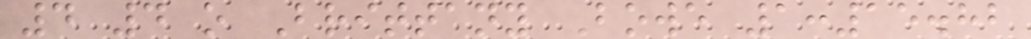4 4 o Brittany Bowe 1:15.82
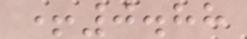+0.88
